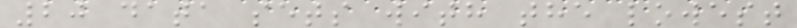20 data sets with the lowest
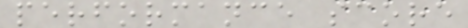performance score
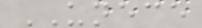UNECE
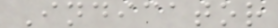Indicator
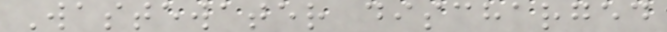Wastewater discharged
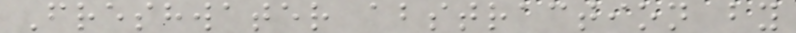Freshwater abstraction by
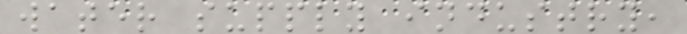water supply industry,
